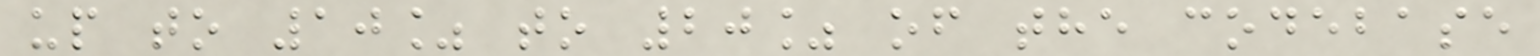up to 10% to 20% of the codebase
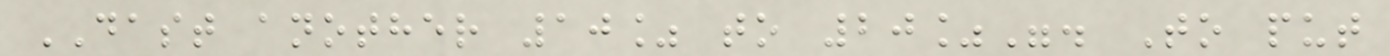DAST another 10% to 20%". To put
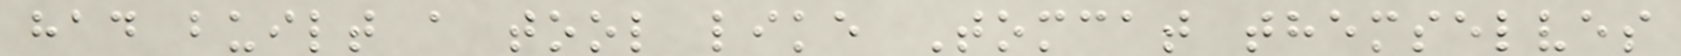had built a tool like Tomcat themselves
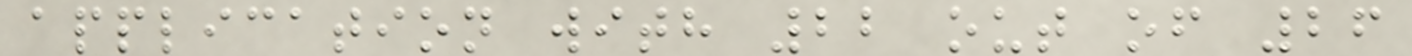application with 22 out of 26
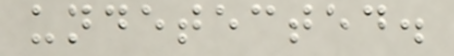undetected.
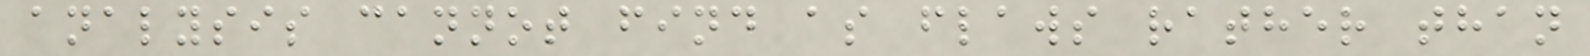analysis cannot find as flaws rather than
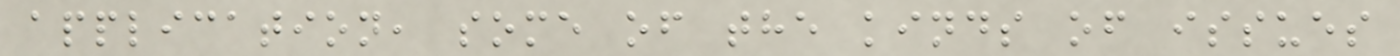application, some of the kinds of issues
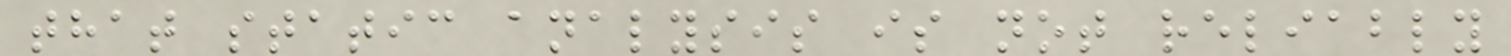that static analysis is not reliably
